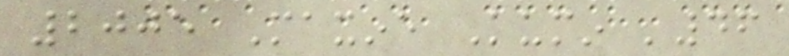2005 Maxine Kumin '46
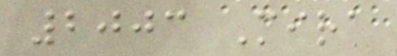2003 Mira
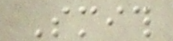Smith
